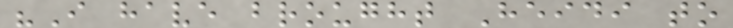"I have brought Heidi to
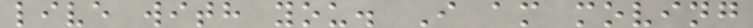live with you. I am moving
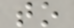to
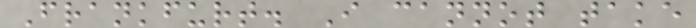Frankfurt. I cannot take
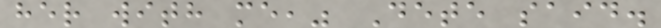her with me," Dete said.
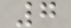7
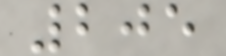205
